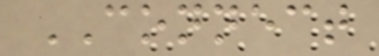CONNECT
